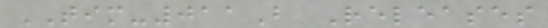TIM-011B Releases
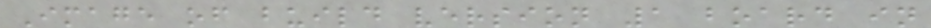Image of build version 1 board in
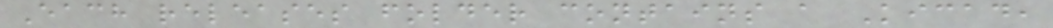Each releases folder contains a Kicad,
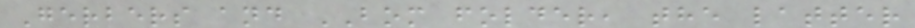Gerbers and BOM folder, the latter
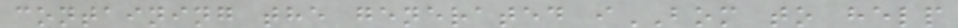containing the generated iBOM to help
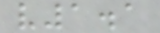v1.1
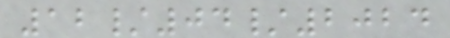12/04/2024
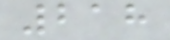218
